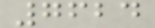7624
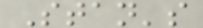Stan's
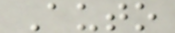Auto
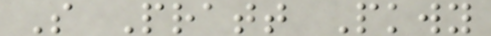S Pratt Pkwy
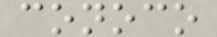conoco
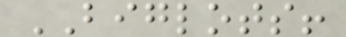BIGLOTS!
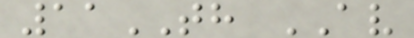11TH AV
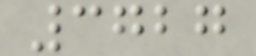3727
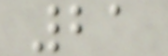21
